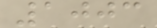1003
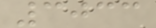3033
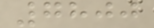7800
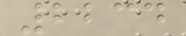2234
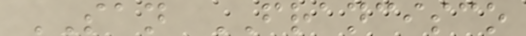SAN FRANCISCO
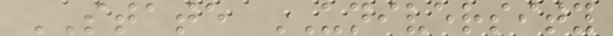STATE UNIVERSITY
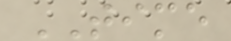TIME
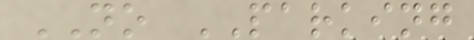NO PARKING
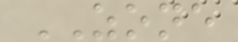ZONE
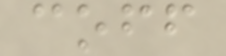coff
